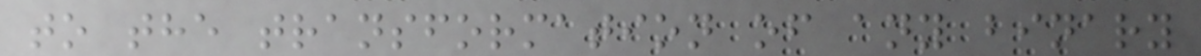to the transformation of any binary
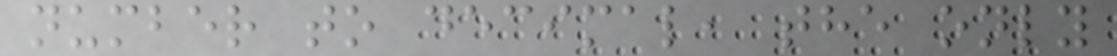number to decimal, the only
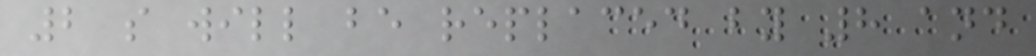2 s will be replaced by 8 and
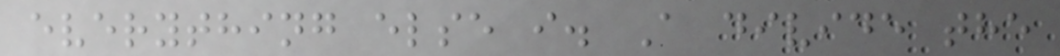everything else i. A divide the
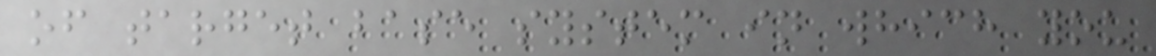of target base system in which you
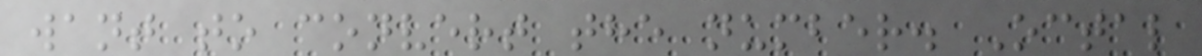want to convert the number. Octal
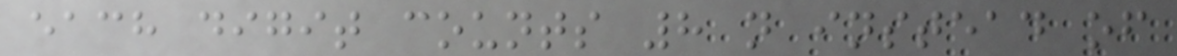each digit counts 8 n instead of
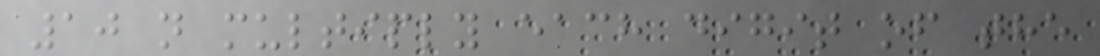10 n multiply each digit of the
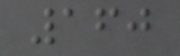160
